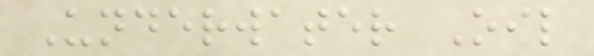Underwater Oil
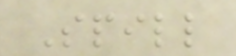Spill
